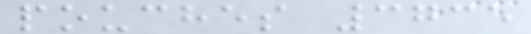pouches 3735
